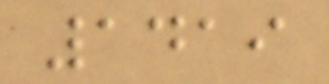1419
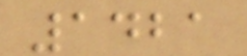1421
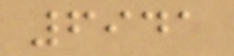6941
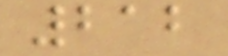212
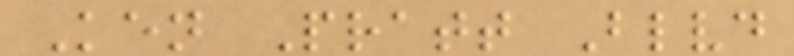Ken Pratt Blvd
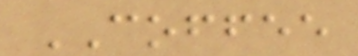COFFEE
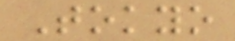Tokyo
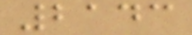2143
